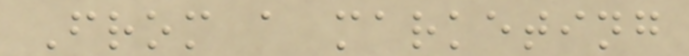From a marketing
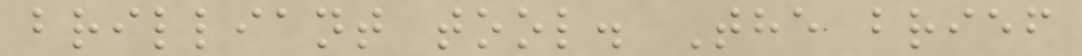brilliant tool. The brief
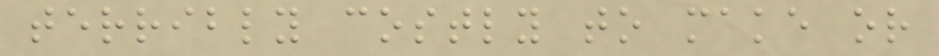terribly costly to make or
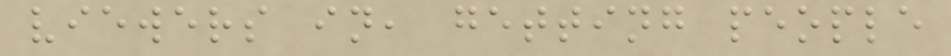viewers in, getting people
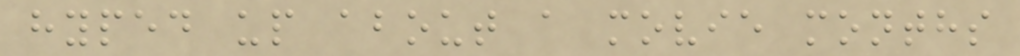hyped up about a movie months
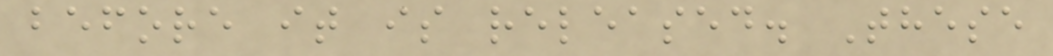before it is released. These
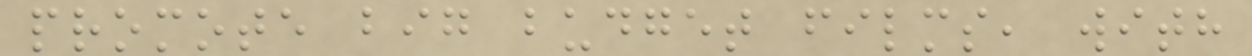promote big budget films, with
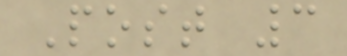Post 3
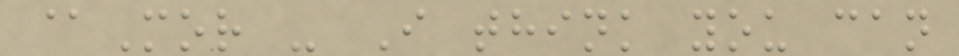@Mor - I think you can
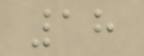18
